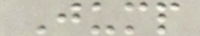Jump
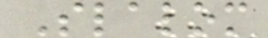Slalom
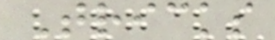Tricks
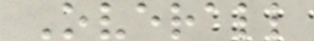Overall
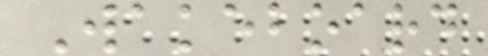Wakeboard
